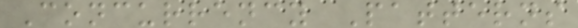Concurrency Patterns
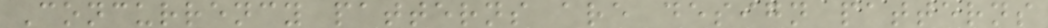Concurrency patterns are design patterns
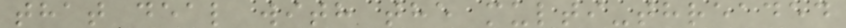that deal with the multi-threaded
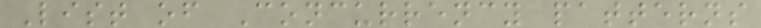List of Concurrency patterns
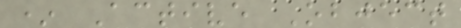* Active Object
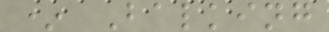* Balking
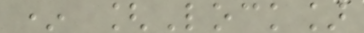* [Lock]
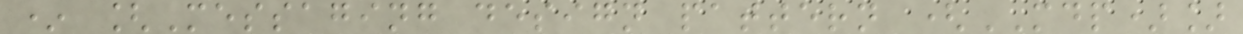* [Messaging design pattern (MDP)]
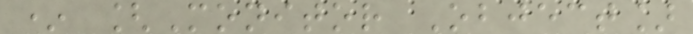* [Monitor Object]
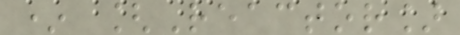* [Reactor]
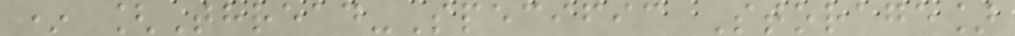* [Thread-Specific Storage]
